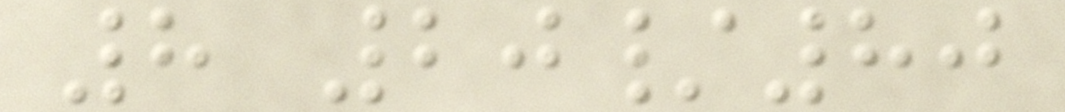8 20/80
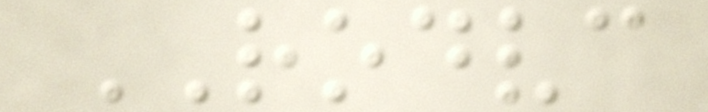RODVC
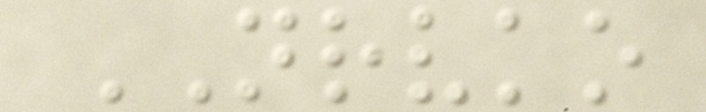NRVKO
